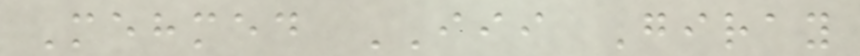Mehmed III Giray
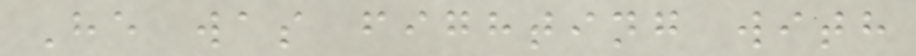He was fighting with
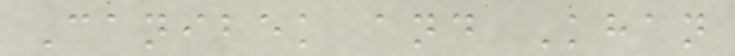Canibek and Khan
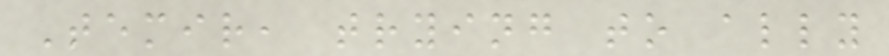Temir, trying to ally
